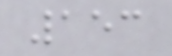153
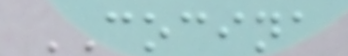COCINA
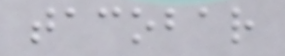tacobar
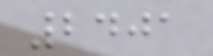2401
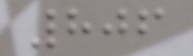806
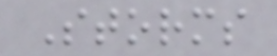Storms
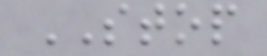STOP
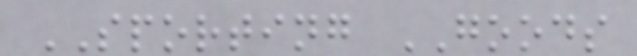SPORTING GOODS
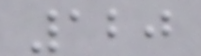120
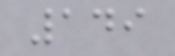149
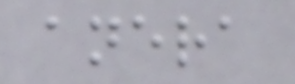anera
